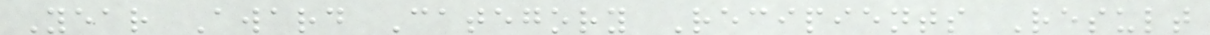Year Award Category Recipients Result
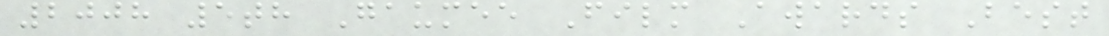2008 5th Gaumee Film Awards Best
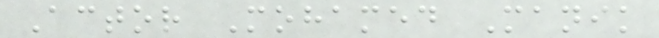Actor Mohamed Manik
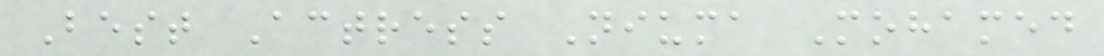Best Actress Niuma Mohamed
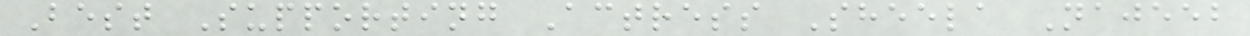Best Supporting Actress Sheela Najeeb
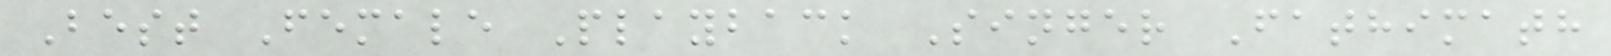Best Female Playback Singer Fathimath
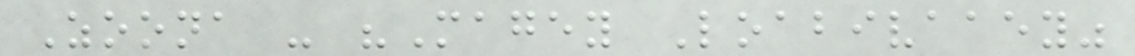Zoona - "Magey Loabivaaey"
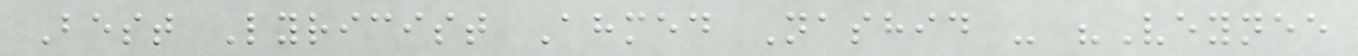Best Lyricist Ahmed Nashid - "Veynee
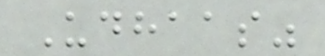Udhaas"
